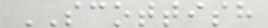SCOTTISH
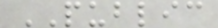PUBLIC
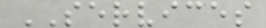SERVICES
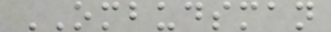OMBUDSMAN
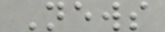News
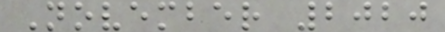November 2020
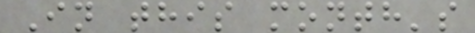In this month's
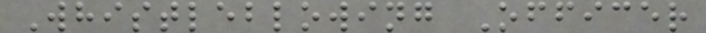Whistleblowing Officer
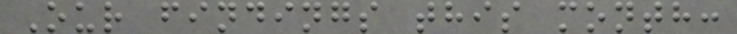Our findings this month:
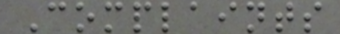Complaints
